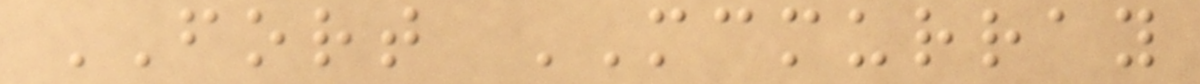FORT MCMURRAY
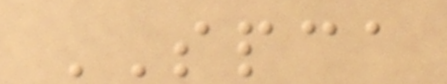SPCA
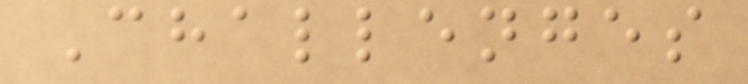Challenges
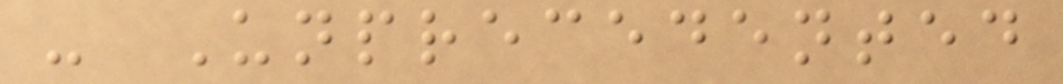- Unprecedented
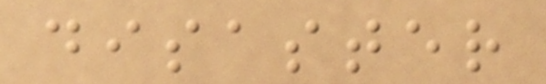disaster
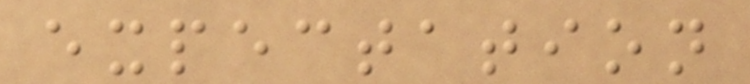expectation
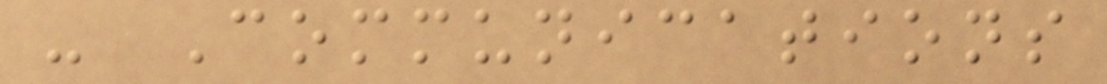- Communications
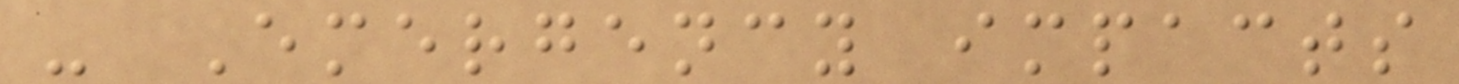- Emergency impacts
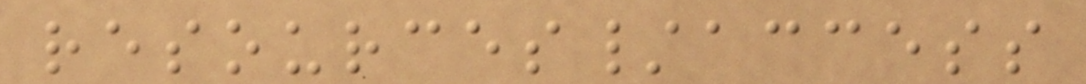resources/access
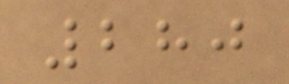280
